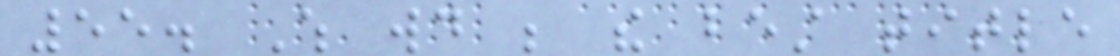55. Which would be the best title
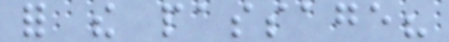for the passage?
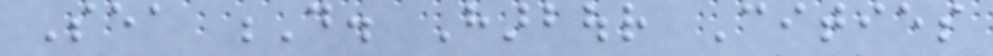Sea D. Harbour Cities
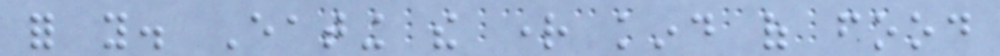for you. Eating the right kind of food
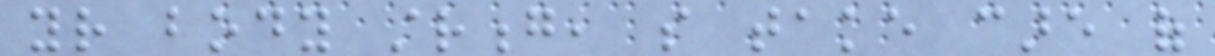your body strong, so take care of
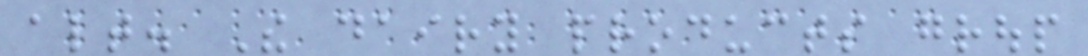altogether. The dairy products group
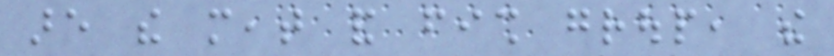are the meat and fish group, the
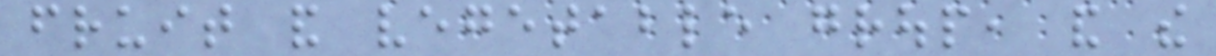fruit and vegetable group, and the
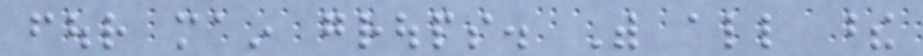four main groups. With all these
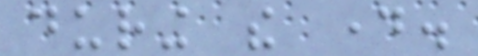during the day.
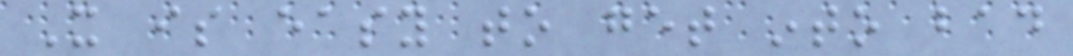It is easy to get into bad
